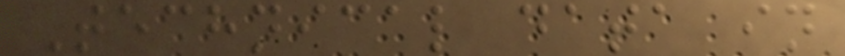Technical data in
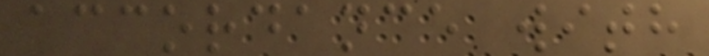accordance with
